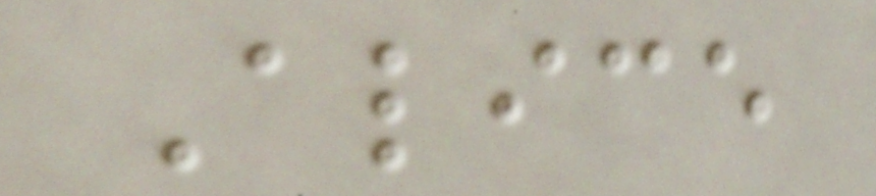Alice
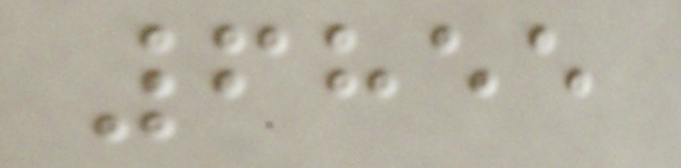6855
